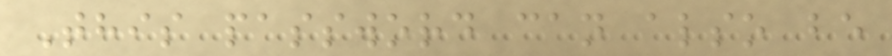This password can also be
